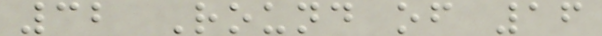32 Round of 16
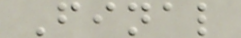Final
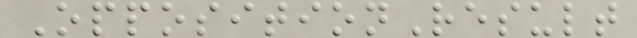OppositionResult
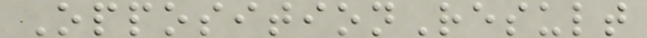OppositionResult
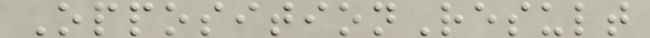OppositionResult
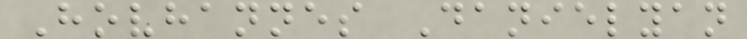Hovhannes Danielyan
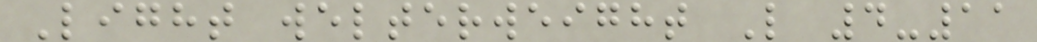Light welterweight L 4-11
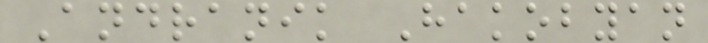Andranik Hakobyan
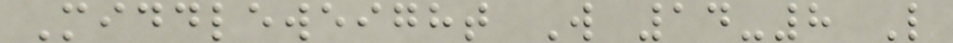Middleweight W 14-8 L
